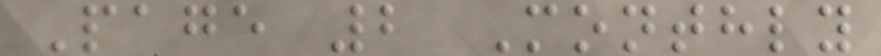Page 2 Monthly
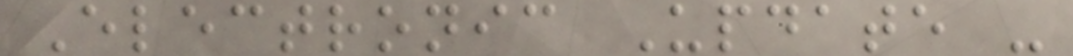Electronic Update -
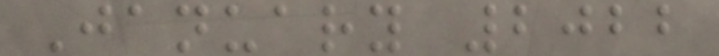January 2022
